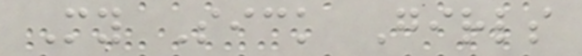My Sick Girls
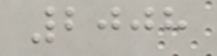2008
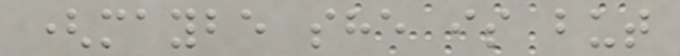(maybe she is but
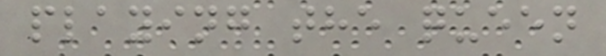playing the queen
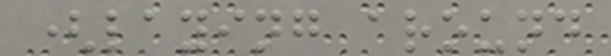(laying around
